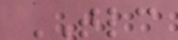TLC
